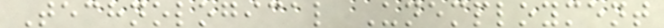Technological Unemployment
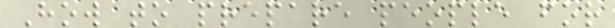How to prepare people for
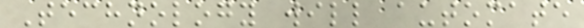Technology will automate
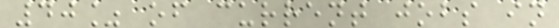40% of current jobs in
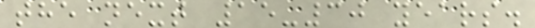the next 15-30 years.
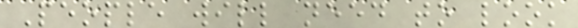People will need to look
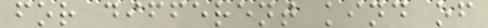for different kind of
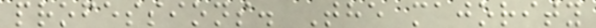professions. The majority
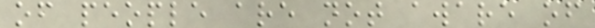of people are not aware of
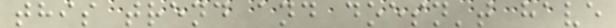this trend and doesn't have
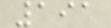191
